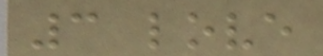3 love
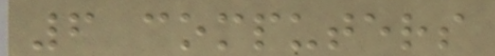6 computers
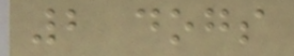2 dogs
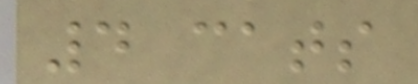4 cats
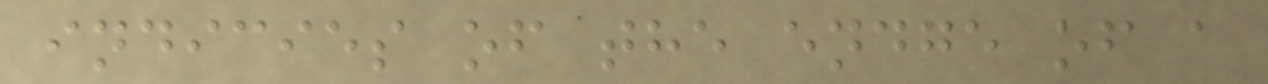indicies of the endge of a
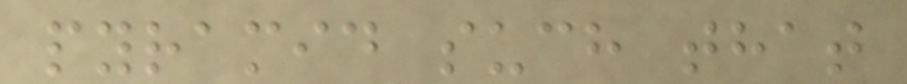pyramid such that
